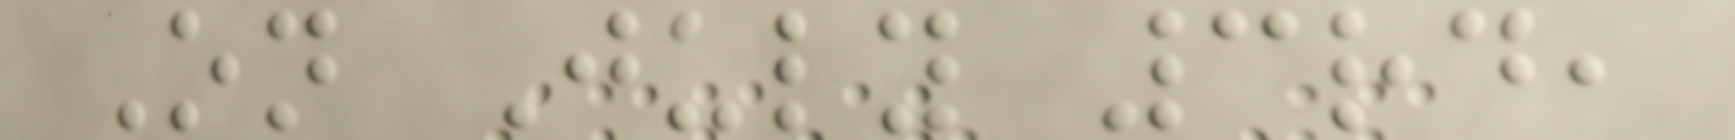On July 3rd,
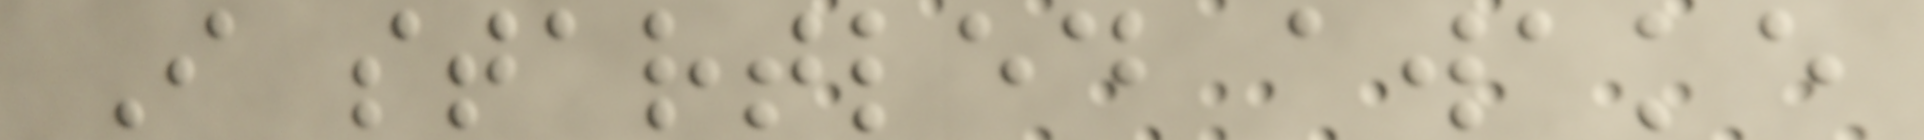I startled awake
